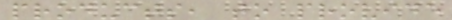products, to provide
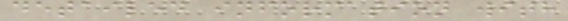detailed information with
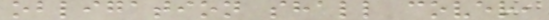obligation shall cover,
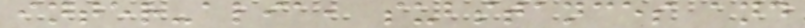inter-alia, substances and
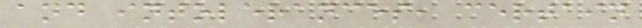and intolerances, certain
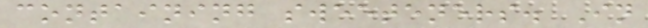containing sweeteners. In
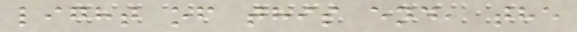light of this end, the
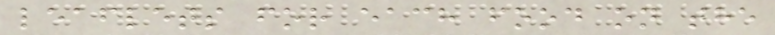leaflets for each food on the
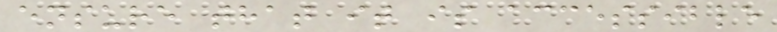ensure that it is accessible
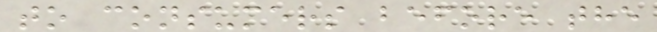to consumers before the
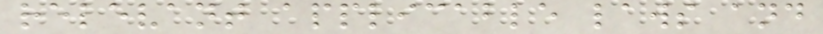relevant applicable laws and
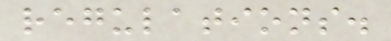regulations.
